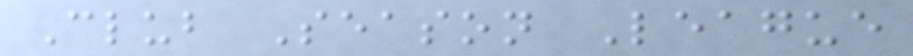Club Season League
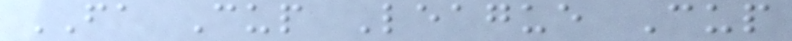FA Cup League Cup
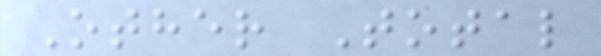Other Total
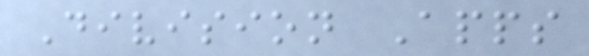Division Apps
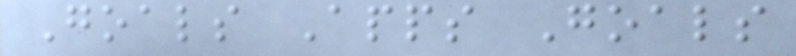Goals Apps Goals
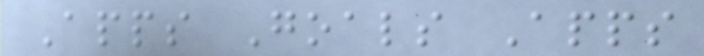Apps Goals Apps
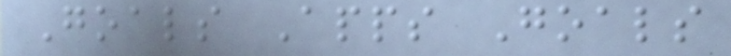Goals Apps Goals
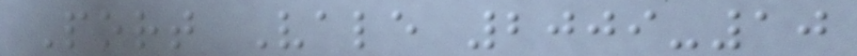Port Vale 2009-10
